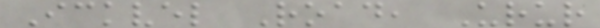Ickvel Road, Urur
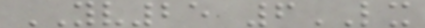YV25 6LX
